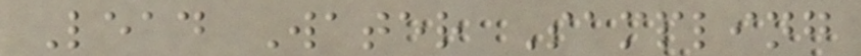Lead Water Sampling
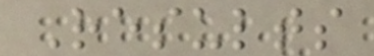Results
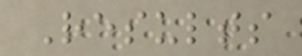Results
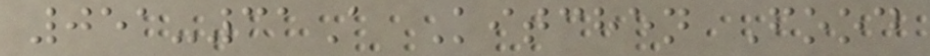051-31A Kitchen Food
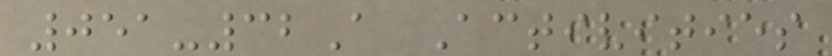051-32A Activities
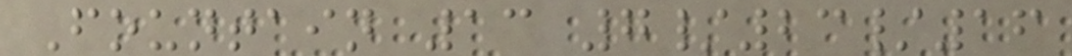Fountain 13 7/23/16
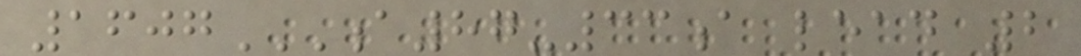1607A87-33A LEAD 2
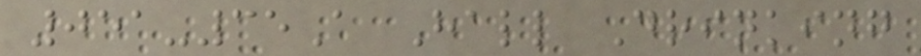051-35A Hall Drinking
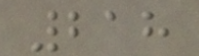218
